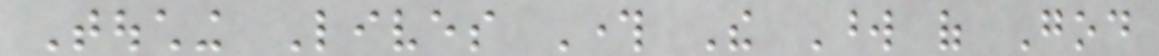Touching Lives Through The Word of God
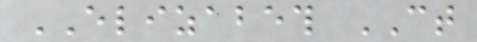ELIZABETH CT
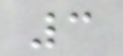3
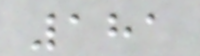181
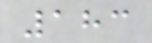183
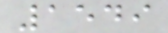1549
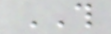THIS
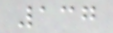137
